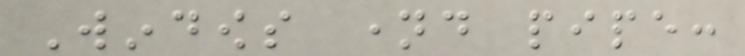Windows named pipe:
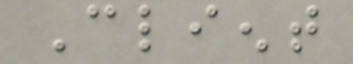Client
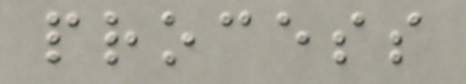process
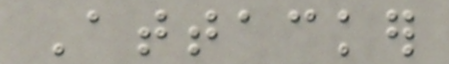Attacker
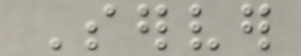Server
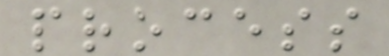process
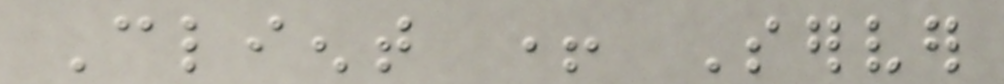Client + Server
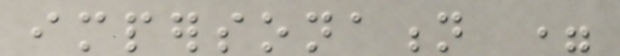impersonation =
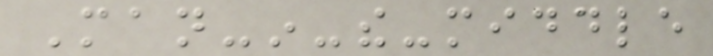Man-in-the-middle
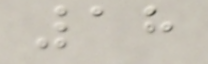18
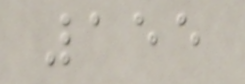155
